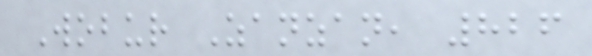Wobur Zanzan, 826
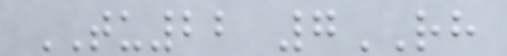TU22 7RH
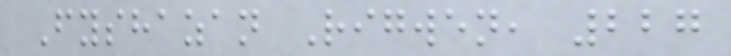Fyshazan Rigwen, 227
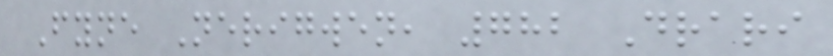Fyne Nerigwen, 782 Drari
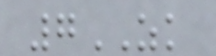7ZK
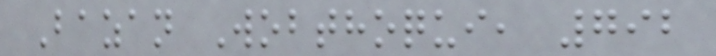Bazan Wobthoqui, 792
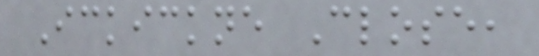Ickickne Close,
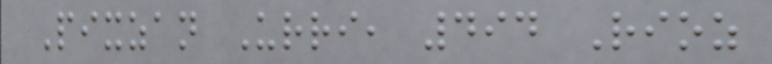Pixzan Urri, 494 Rioz
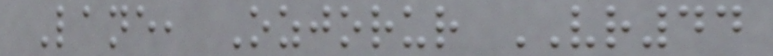Lane, Ozjorur VR44
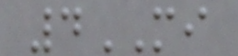4MI
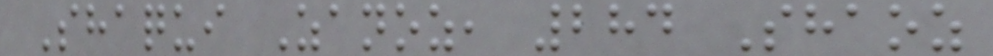Shaqui Zanoz, 284 Shaoz
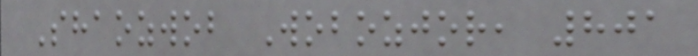Shaozwob Wobozjor, 801
